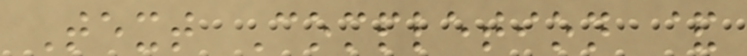Text Completion &
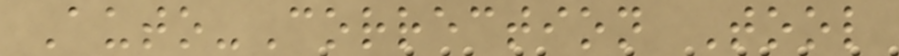Auto-Correction Tool
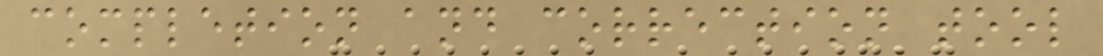completion and correction tool
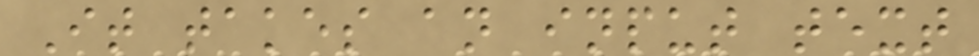It takes an input text
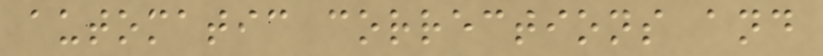automatic corrections and
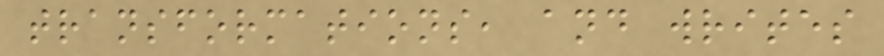transformations, and writes
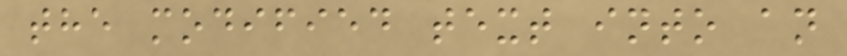the modified text into an
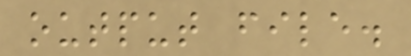output file.
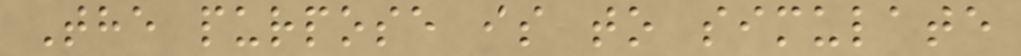The purpose is to simulate
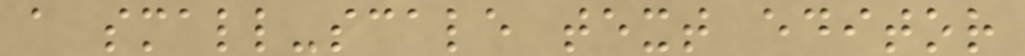a small-scale text editor
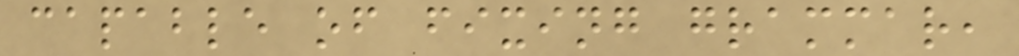capable of fixing grammar,
